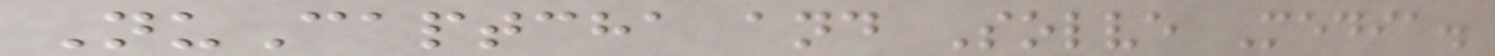NuCaptcha and Solve Media.
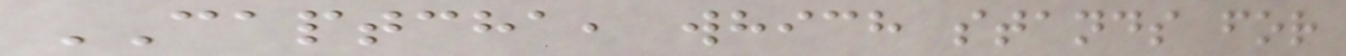CAPTCHA, which stands for
